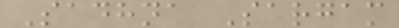Sadhna Sargam
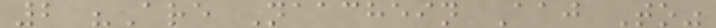2 "Are Naachein Aaj To"
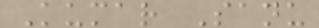Kumar Sanu
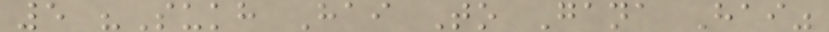5 "Sukh Hai To Gana Hai"
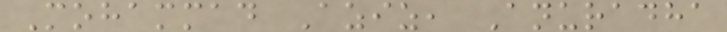Mohammad Aziz, Anuradha
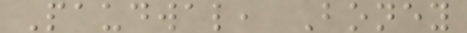Paudwal, Boney
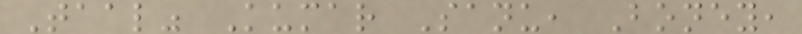Taal" Kumar Sanu, Boney,
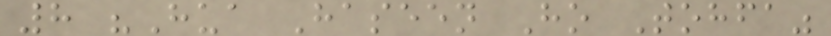8 "Hua Haseen Ho Tohfa"
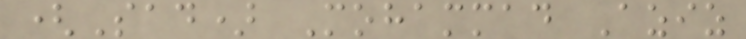(Sad) Mohammad Aziz
